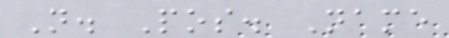N. Pos. Name
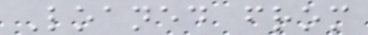Loaned from
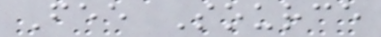Fee Source
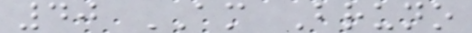40 AM Bruno
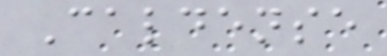Caldense
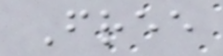Free
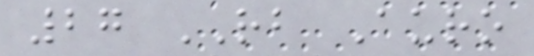27 RB Auro
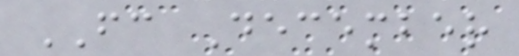FC December
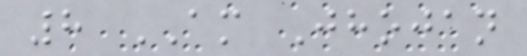8 AM Jhojan
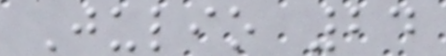Julio 24
